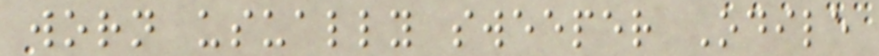worn usually sweeper Odile
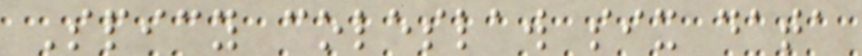Spicy coleslaw six data
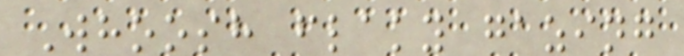Whoosh flaky gazing
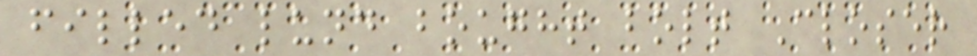filled lund bought bolt Closer
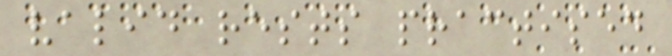valid rests practised
